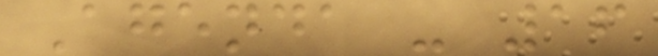Agenda - 16
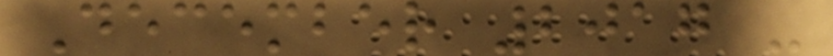December 2017 -
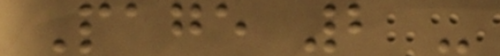Page 2 -
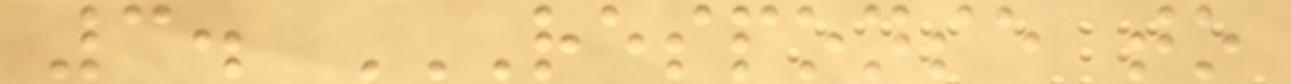3. RESPONSE TO
